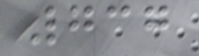737
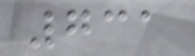731
